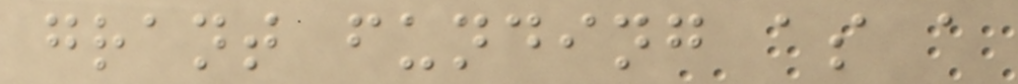grant funding as a
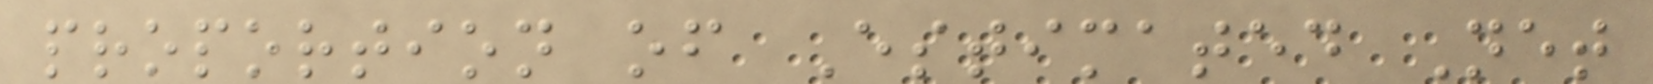proportion of Estimated Net
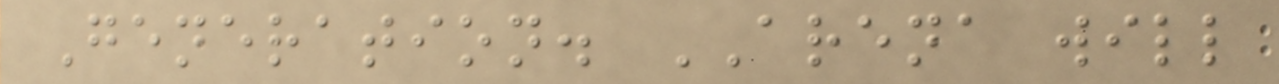Generation. ARENA will
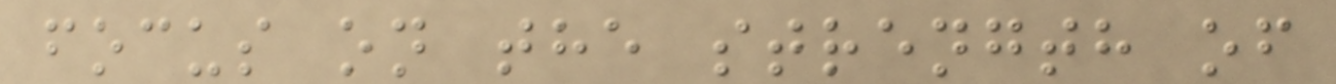focus on the strength of
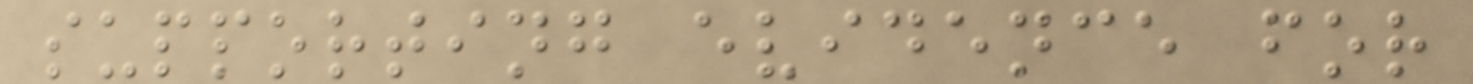supporting evidence for
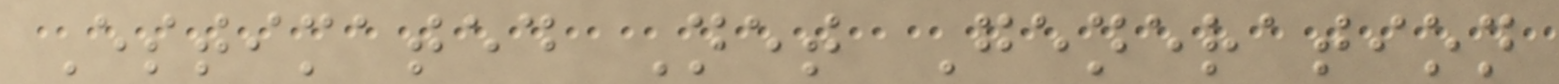Estimated Net Generation
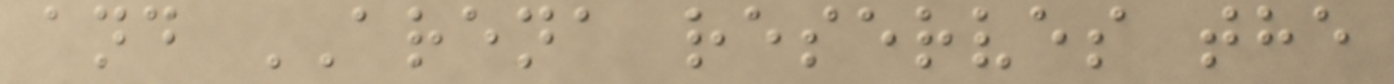and ARENA reserves the
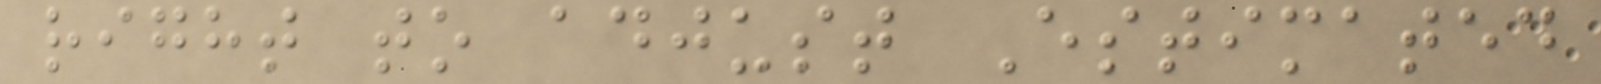right to adjust Estimated
